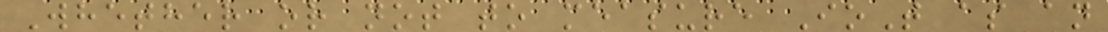Whether or not to measure IoT as an
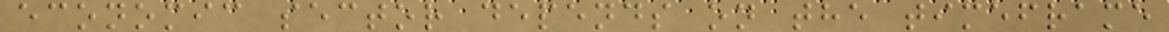economic sector depends on the timeframe
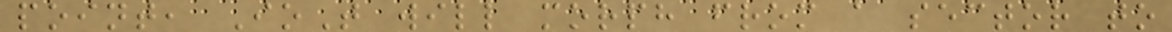point, IoT will morph from a sector to
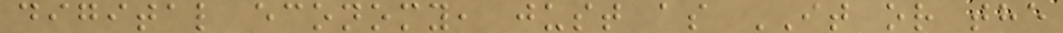digital economy, just as IT or the
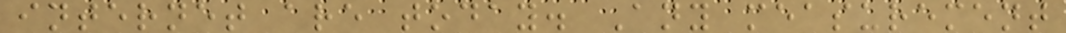internet are today. Any measurement
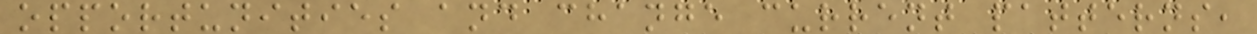opportunities and change current patterns,
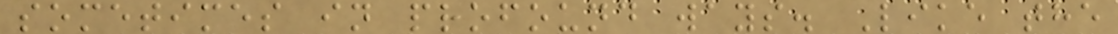sometimes in profound ways. Like the
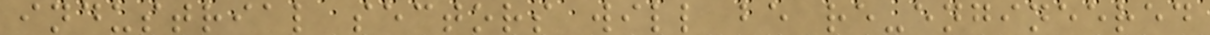industrial sectors will be re-engineered
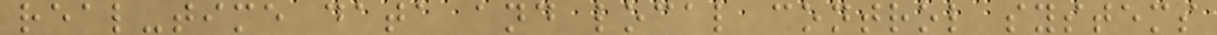real-time data and local control systems
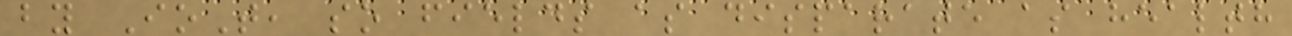by IoT, so fields as disparate as health
